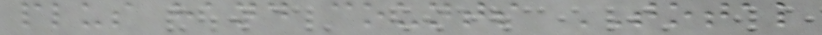plus hand counts TOTAL
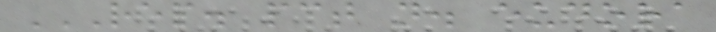REP. PCT N. EUDORA
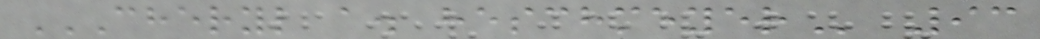CHERYL A. HESCHMEYER 93
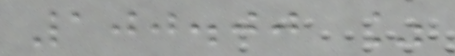100.00 %
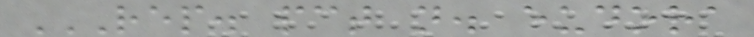REP. PCT N. EUDORA
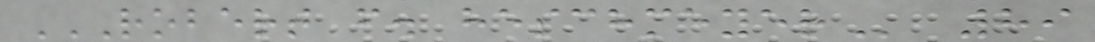ROBERT F. HESCHMEYER 89
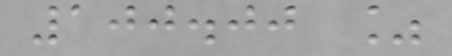100.00 %
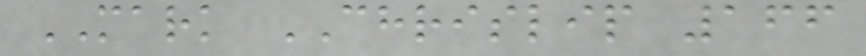MARK CHRISLIP 166
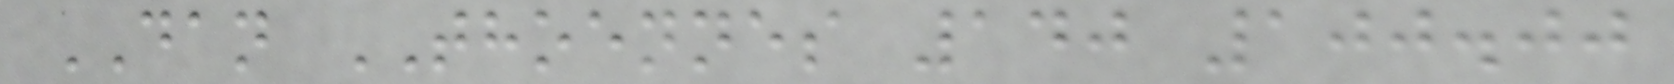DAN THOENNES 140 100.00
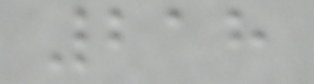218
